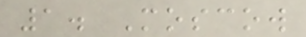1. Moscow
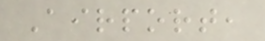Airport,
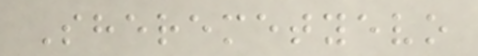Sheremetyevo
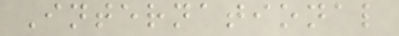International
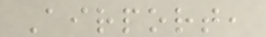Airport,
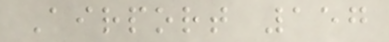Airport 157
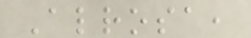Alrosa,
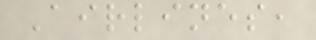Airlines,
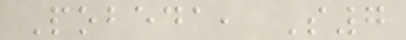Pobeda, S7
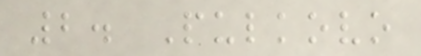2. Pulkovo
